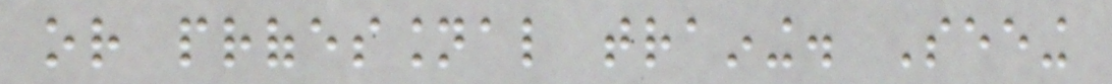or professional training. Seeing
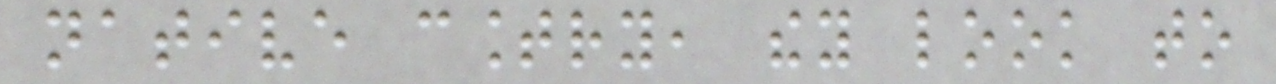native country, they look to
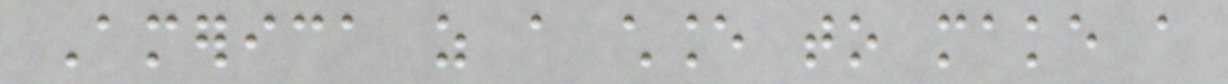America as a chance to make a
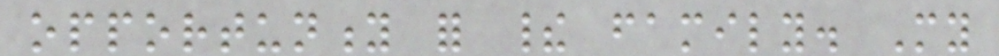opportunity for their family. My
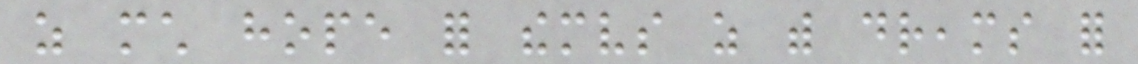as much hope for themselves as with dreams for
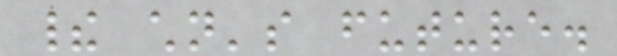their children's future.
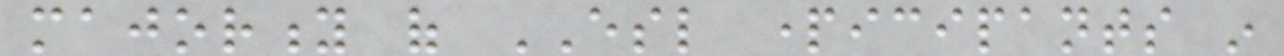majority of ESL participants in
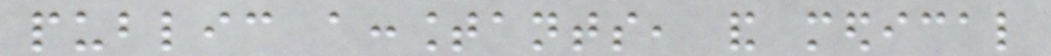public accountants, and medical
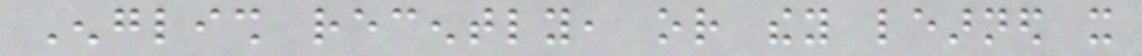English recently, or they learned it
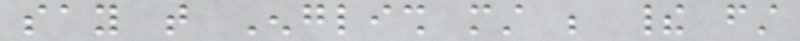say that English must be their first
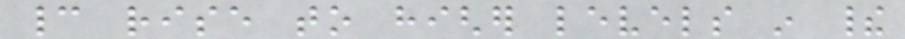cannot rise to higher levels in their
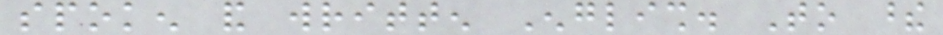spoken and written English. To these
